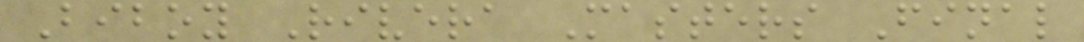Biboy Rivera Masters Final
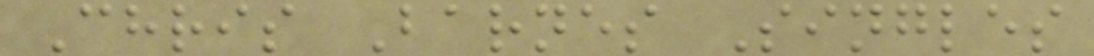Chris Barnes Singles
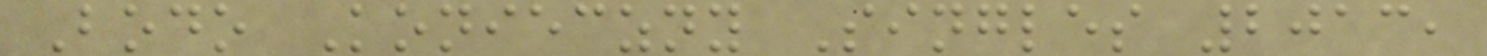Bodo Konieczny Singles 2013,
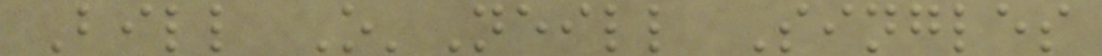Bill O'Neill Singles
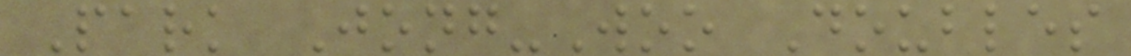Park Jong-Woo Doubles
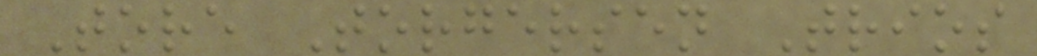Tore Torgersen Trios
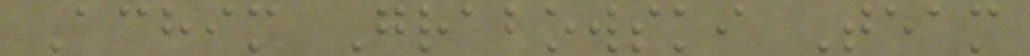Achim Grabowski Team
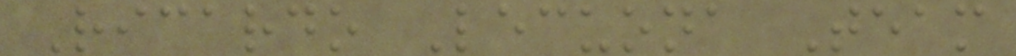Ricardo Lecuona Team
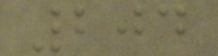204
